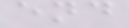end
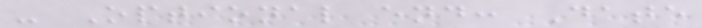- Optional end: Date
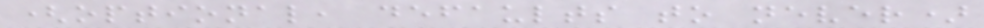(optional, defaults to never)
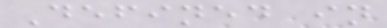Defined in
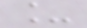_
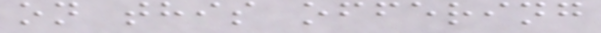on this offering
